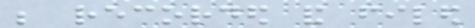be recorded and filed
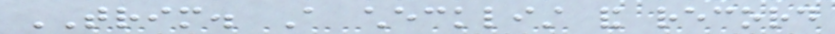TRIM. A checklist and record
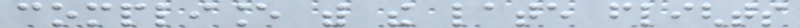compliance with the late flights
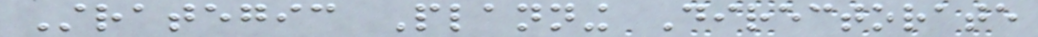Strategic Planning Directorate
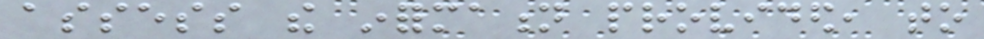assess the information provided, to
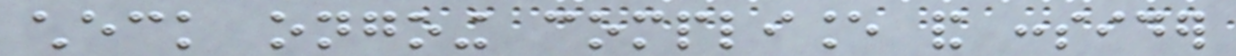check ongoing compliance and consider
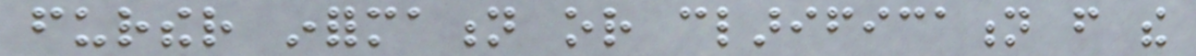further information or clarification from the
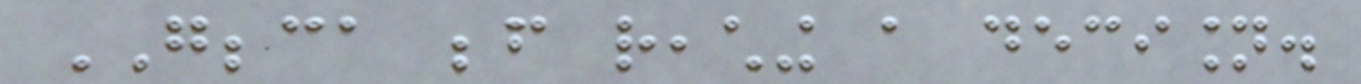GBBCA before reaching a decision.
